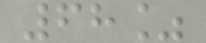68%
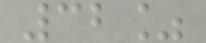32%
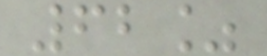62%
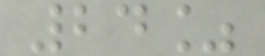24%
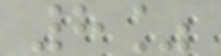8%
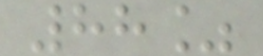88%
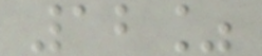12%
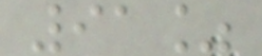91%
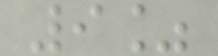9%
